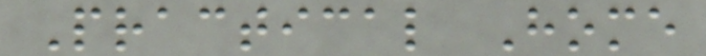Practical Home
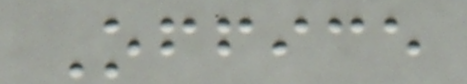Office
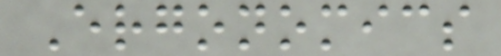Ergonomics
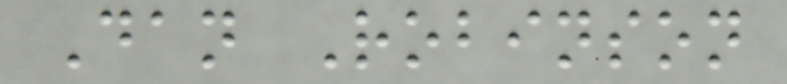Dan Robinson
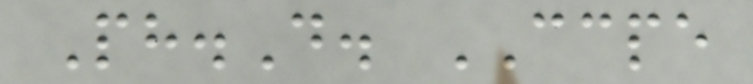Ph.D. CCPE
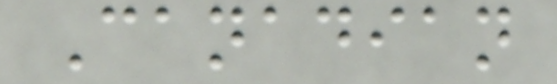Canadian
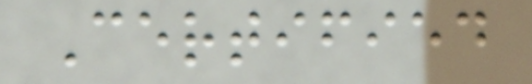Certified
